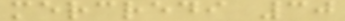mercredi 30
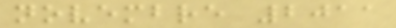novembre 2011
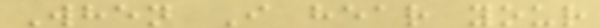When I hear your
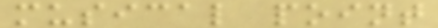musical point
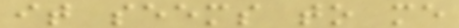it seems to me
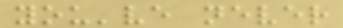you've never
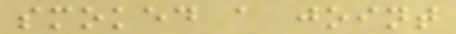smoked a joint
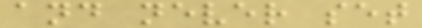and never set
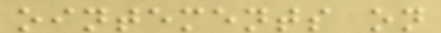ointements on
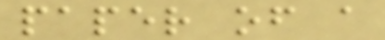paper of a
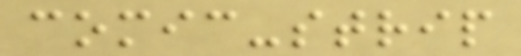comic-strip
